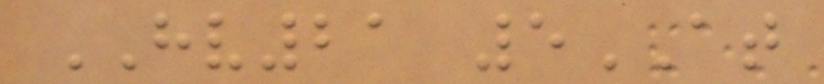HV21 5AT
